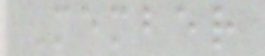Member
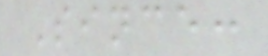Since:
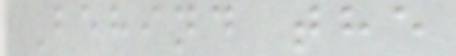Behind the
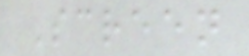Screen
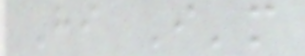Hi I'm
